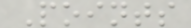Points
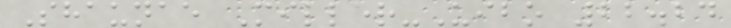Shaunae Miller-Uibo 22.24
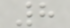8
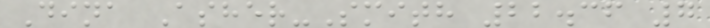Dina Asher-Smith 22.36 7
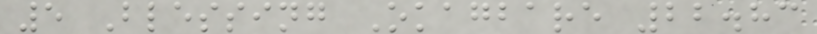5 Blessing Okagbare 22.83
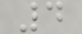4
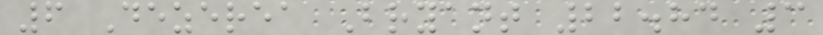6 Dezerea Bryant 22.84 3
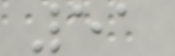51
